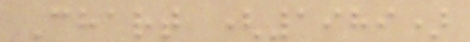Chart (1989)
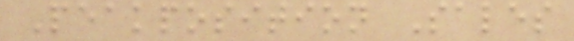Peakposition Sales
